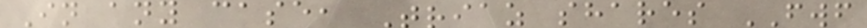In any case, Triaz shares FWF
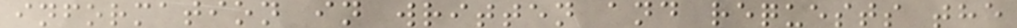information in written and requests the
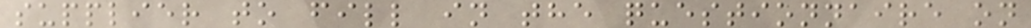supplier to fill in the questionnaire on
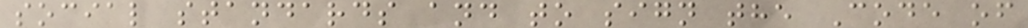social standards and to sign the Code of
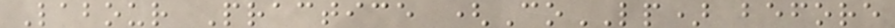Labour Practice (CoLP) before
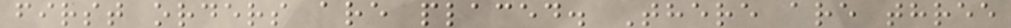first orders are placed. There are three
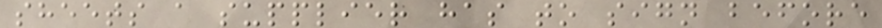sheets a supplier has to sign before
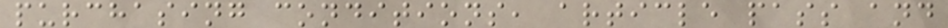purchasing conditions, article pass and
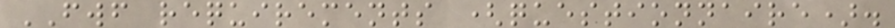FWF requirements (questionnaire).
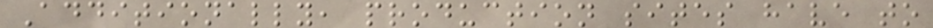Additionally, production sites have to
